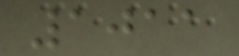1011
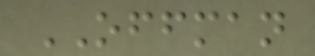OFFMAN
